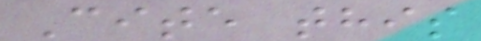Cite this
